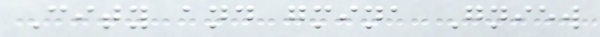City and gmina Gniew
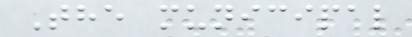The municipal
